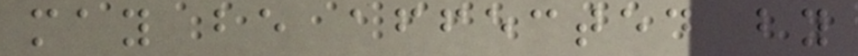may be affected by
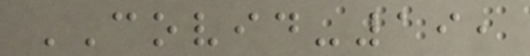COVID-19,
